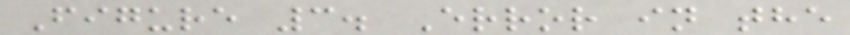Figure 3. Error in the
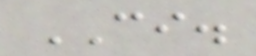CI.
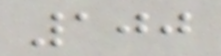100
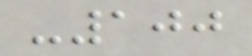-100
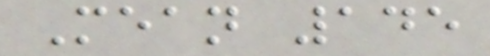Mean 145
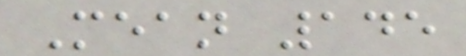Mean 145
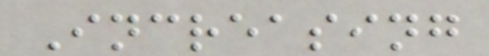Increasing
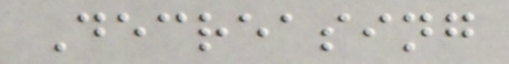Decreasing
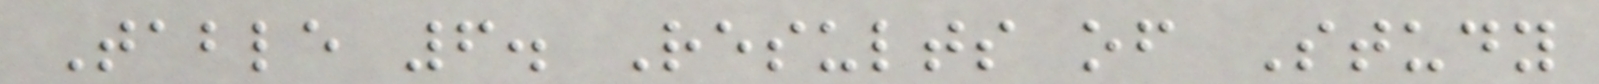Table 6. Results of Study
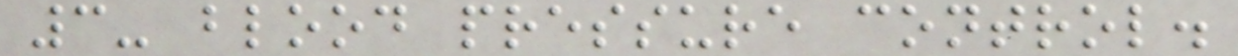3- blood pressure control.
